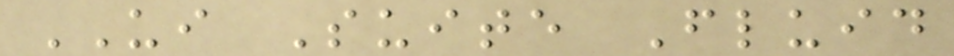UI Suite Fluid
